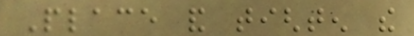Place and tighten the
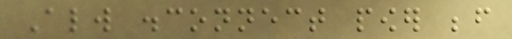Always disconnect power before
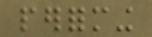performing
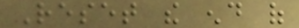Reset the end of
